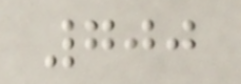700
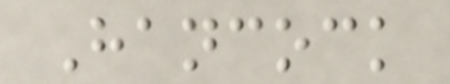Hancock
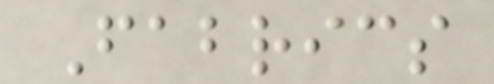Fabrics
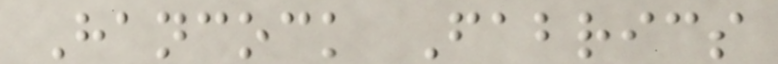Hancock Fabrics
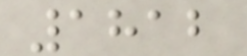1812
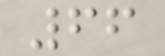66
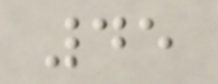45
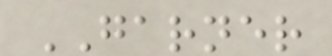GARNER
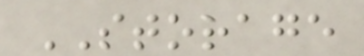STORAGE
